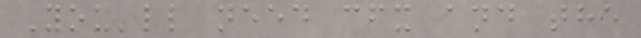You'll need cfx and the
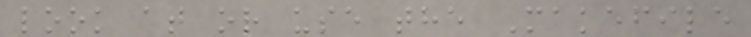look at or use the Makefile
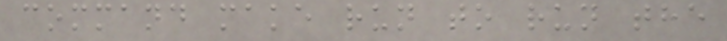command make run to run the
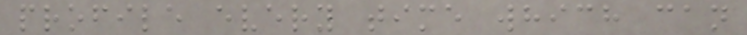profile every time which can
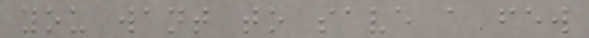you want to save a few
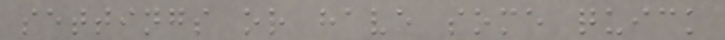settings or have some quick
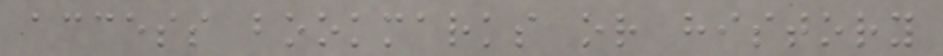access bookmarks or history
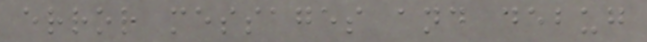error messages and debug
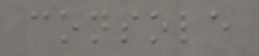console
